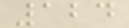124
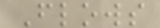Flows
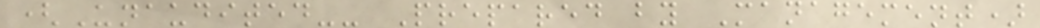(Unaudited-- Prepared by Management)
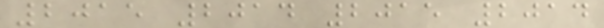2015 2014 2015 2014
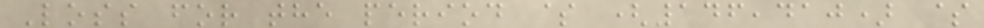Loss for the period $ (146,410) $
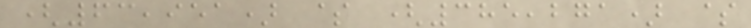(63,951) $ (385,271) $
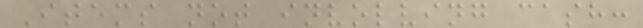Items not involving cash:
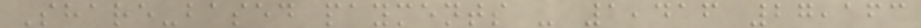Share-based payments - 1,416 27,163
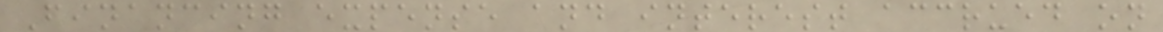Financing expense and interest accrued on
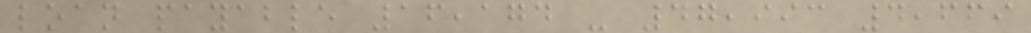loan payable 16,174 - 47,993 4,669
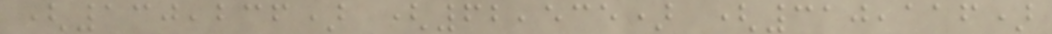(130,236) (62,535) (310,116)
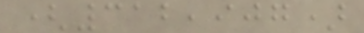(312,907)
